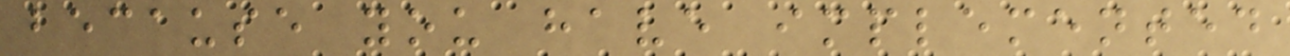because you have implemented
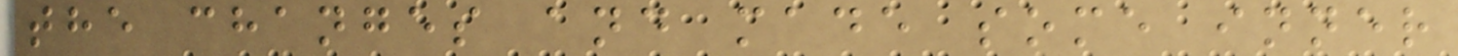the changes and made some inner
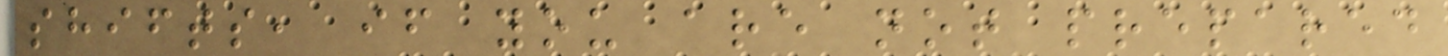shifts, if you are not prepared
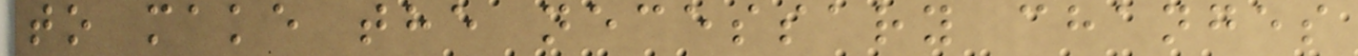to make the necessary changes
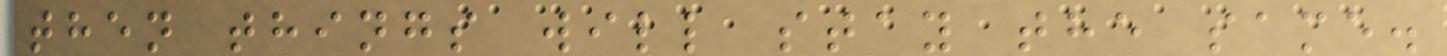then things will stay the same.
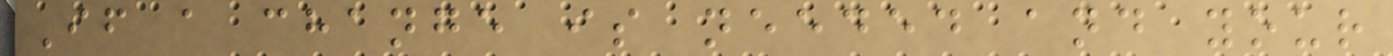If a change is needed and your
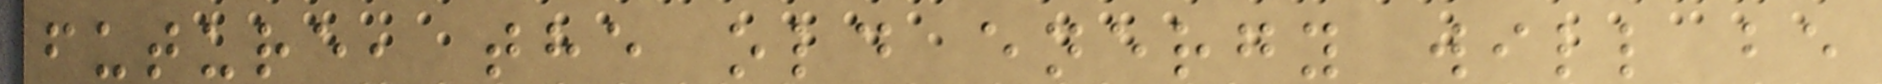future, the old energy will be
